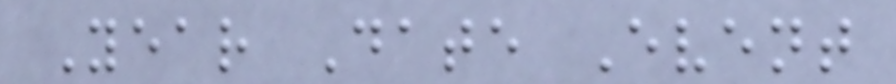Year Date Event
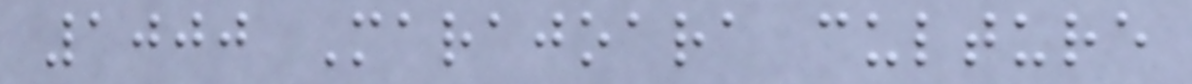1000 Marajoara culture
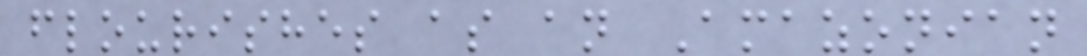flourishes as an Amazonian
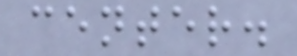center.
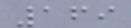169
